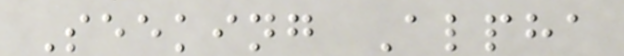Seeking Alpha
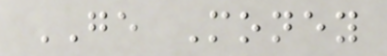GE Money
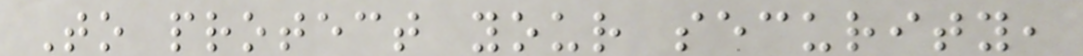To protect your security,
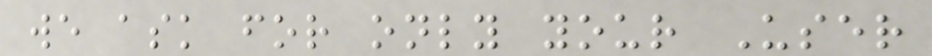we ask for only your User
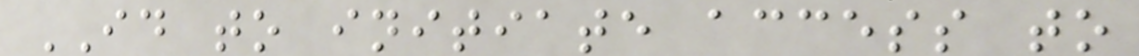ID to initiate access to
